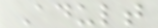Adult
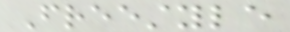Freestyle
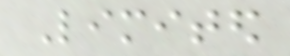Limited
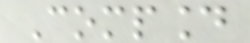Compound
